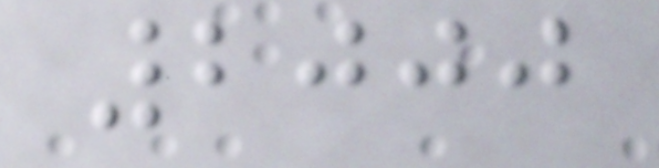2000
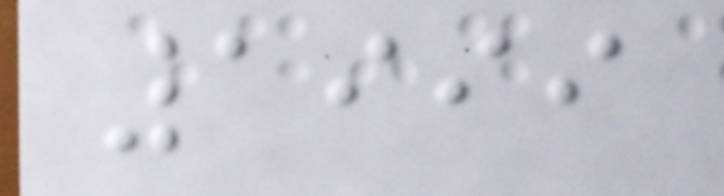1999
